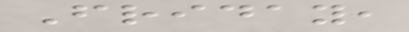Friday,
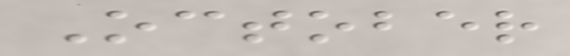October
